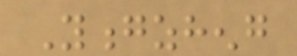Yongzheng
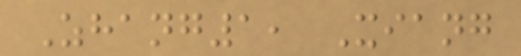Zhang1, Xiang
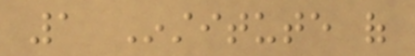1 Institute of
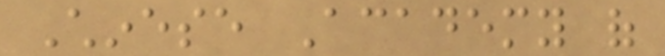Chinese Academy of
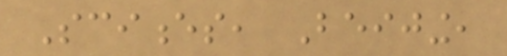Sciences, Beijing,
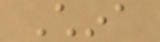China
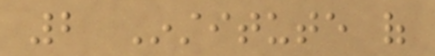2 Institute of
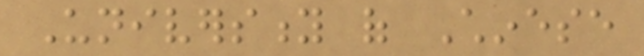University of Chinese
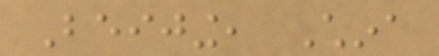Beijing, China
